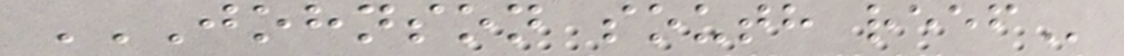JOHNSON SOUTH REEF
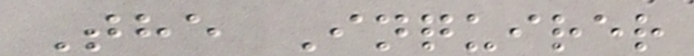The Inquirer
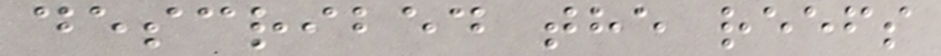described the reefs
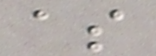as
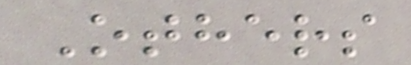Others
